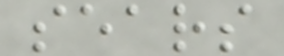sears
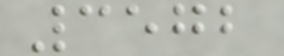3572
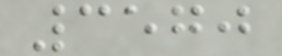3570
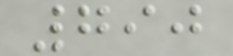790
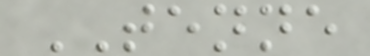TENNE
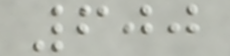600
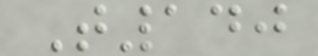T140
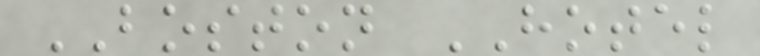BOSTON HOTEL
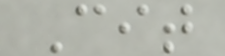Cit
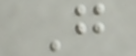G
